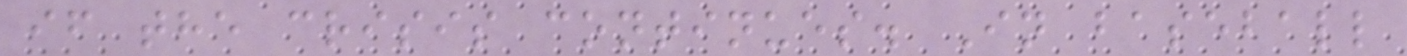if the crisis continues. In baseball
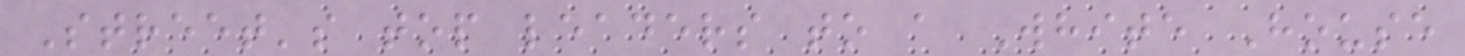Street's top leaders to a White House
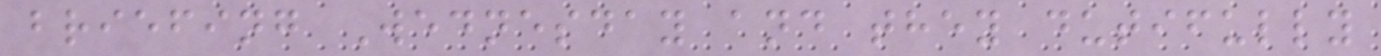briefing Wednesday and they dutifully
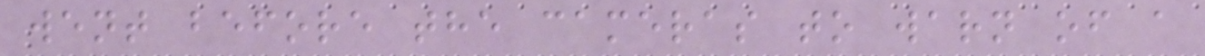went before the cameras to warn of a
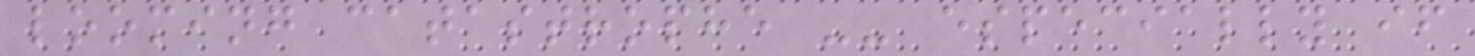looming catastrophe -- especially if
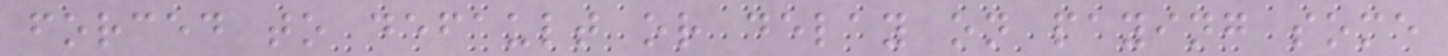forced to default or delay on paying some
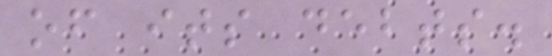of its debts.
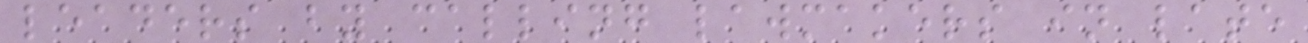leaders by calling lawmakers in late
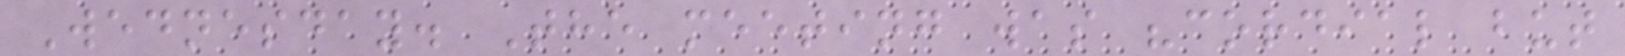Wednesday. The meeting was "cordial but
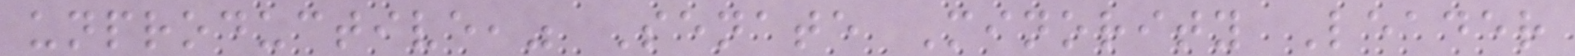unproductive," Senate Minority Leader
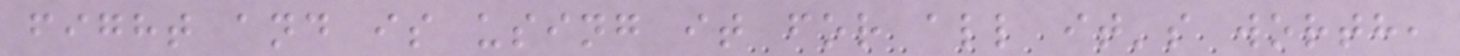fight and is using it for all it's worth,
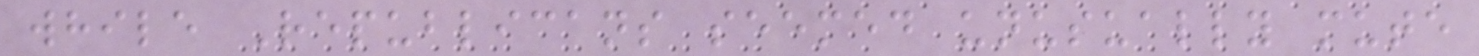while Republicans seemed unusually mute
